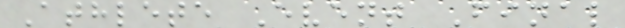Athlete Event Final
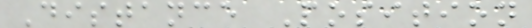Distance Position
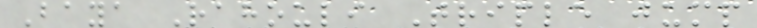Baya Rahouli Triple jump
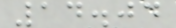14.04
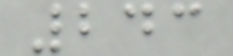243
